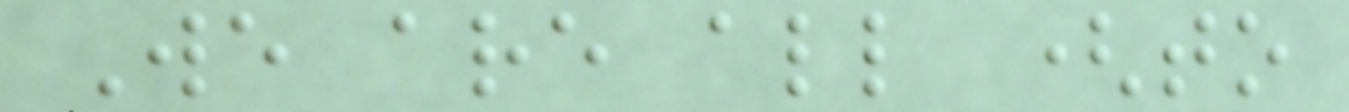We are all (to
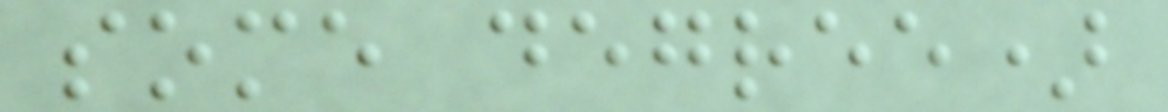some degree)
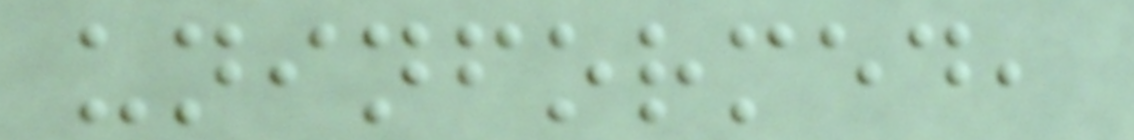uninformed,
